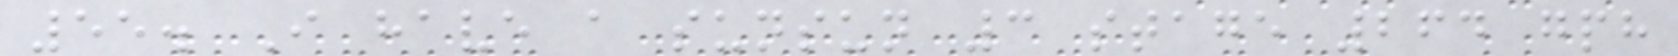55. I have a sunsun 3 stage 264 gph
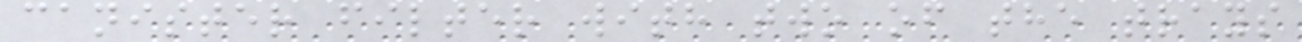canister filter with two of the trays
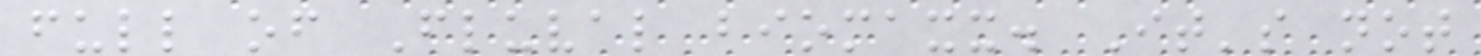full of Fluval biomaxx. It's not
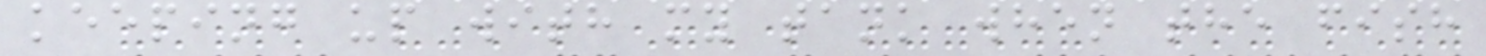keeping up with my tank when the fish
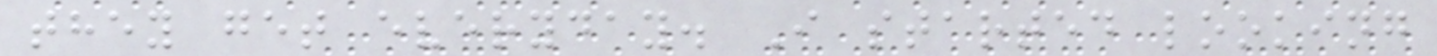they get everyday. I started looking
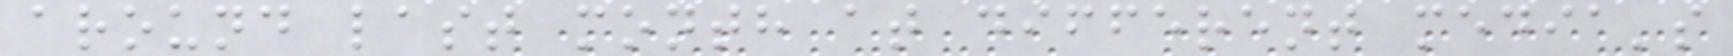around last month at different media's
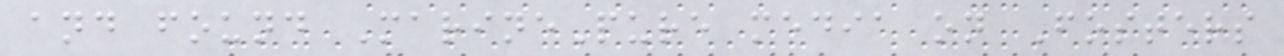and found MarinePure media on Fosters
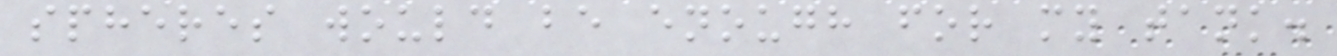spheres would be enough for my tank.
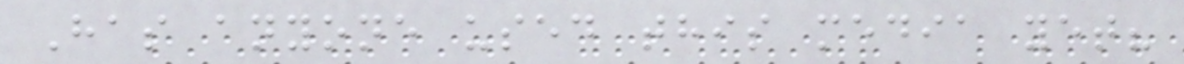Has anyone used this media yet?
